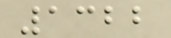1322
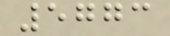5773
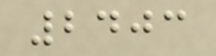2403
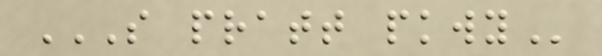S PRATT PKWY
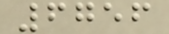6756
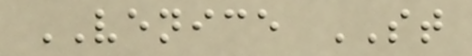VENICE ST
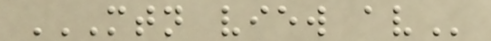MTN VIEW AV
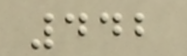442
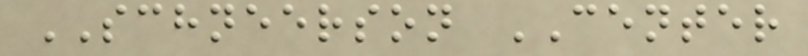SCHNEERSON CENTER
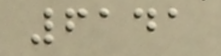6141
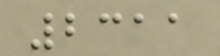2311
